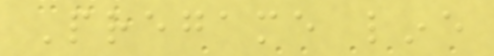Pregame line
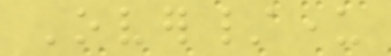Over/under
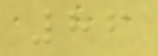86
